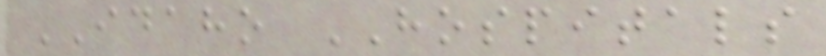IDAHO HOSPITALS
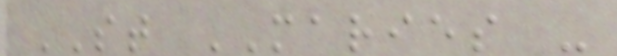ST MARIES -
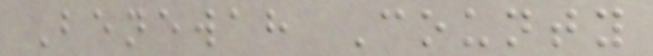Benewah County
